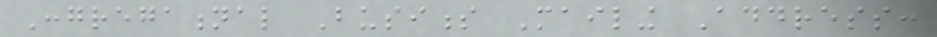Congregational Business Mailing Address:
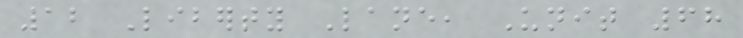12 Liberty Lane, Unit 68
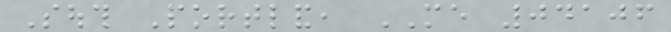South Portland, ME 04106
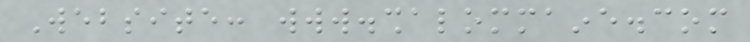Website: www.shalommaine.com
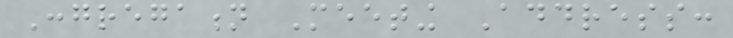Congregation Meeting Address:
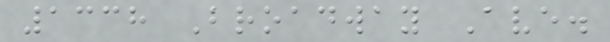1338 Broadway Ave.
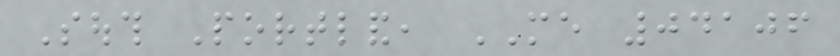South Portland, ME 04106
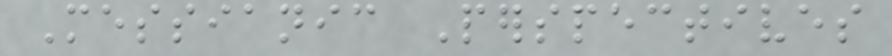Messianic Perspectives
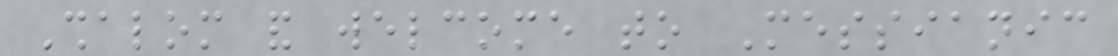Shalom and welcome to Messianic
